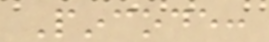Pincode:
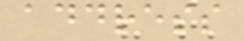address
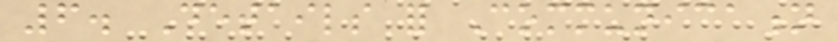6. Details for Communication
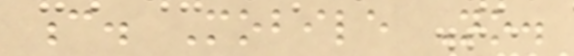c. Mobile No.
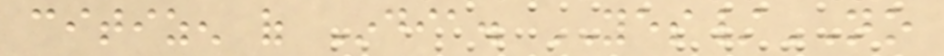citizen of India. YES/NO
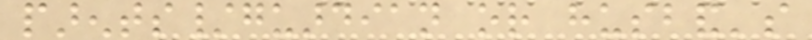parents/guardian or husband's
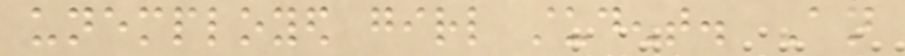unemployed girl student. An
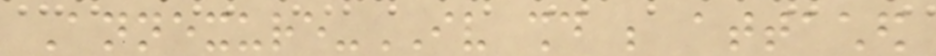Annexure-IV should be attached
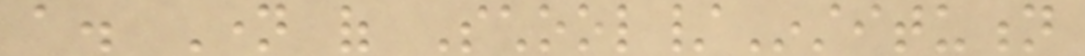a. Name of School/Institution
